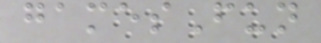gamesFun
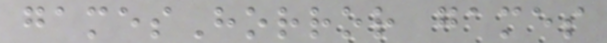gamesHorror games
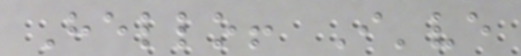Hello! I've
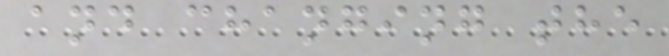and changing the
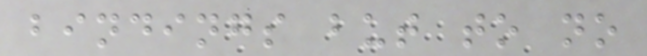bindings but to no
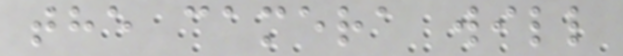the camera will
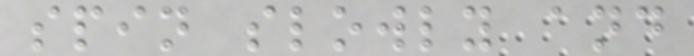spin slowly and
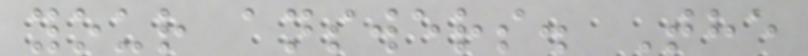your answers. The
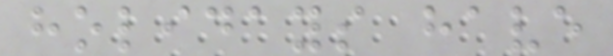holidays have
